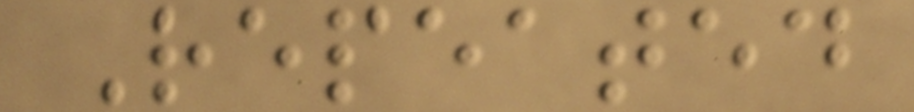Repeated
